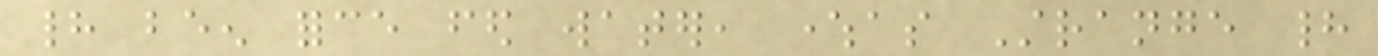had been force fed water, whereas Strange had
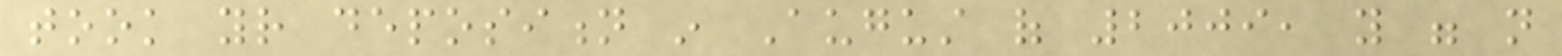took your deposition in August of 2009, you were not
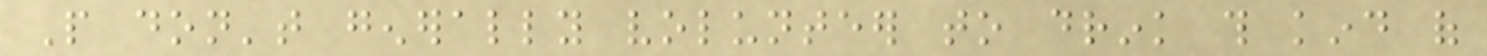People don't generally volunteer to drink this kind of
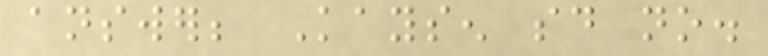answer; Kaysen said no.
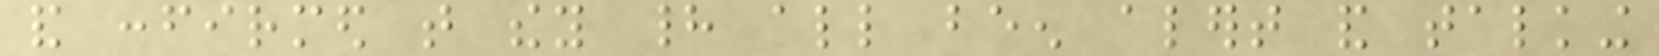and confirmed that they had all been alert and talking
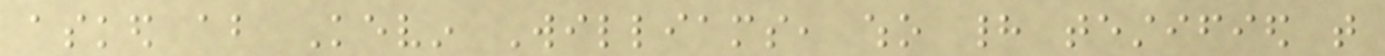asked about Kevin Williams, who had testified that
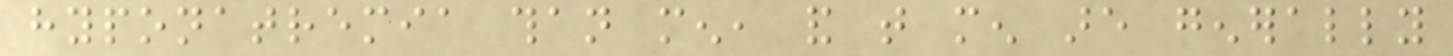hyponatremia than men, and that men are generally
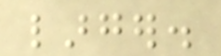larger.
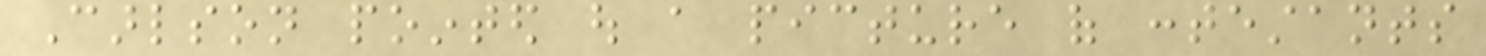Carlson pointed out a picture of contestants
